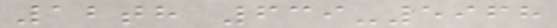12th 639-5968
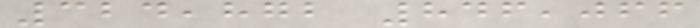324,872 846,066
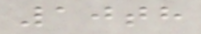10th
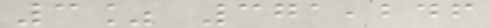3% 371,246
